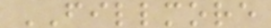FILLMORE
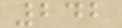242
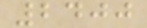2400
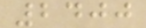2400
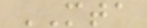MTA
